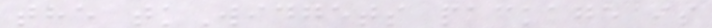the tkWidgets package is
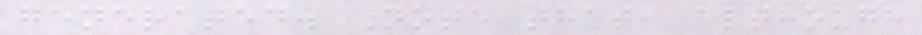generated. Note that, although
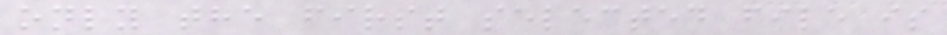only the first selected file is
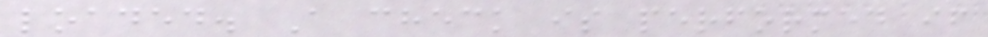loaded. A check is performed if
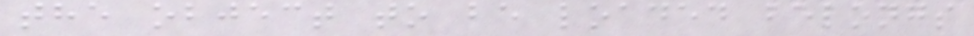the object to be loaded belongs
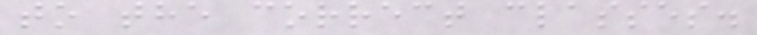to the correct classes.
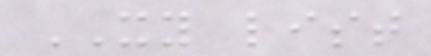XY list
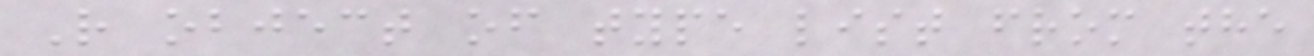R object of type list from the
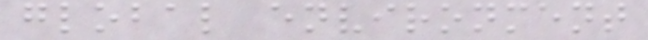global environment
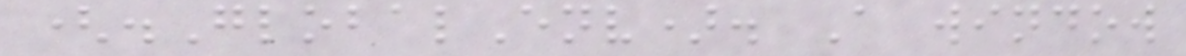(.GlobalEnv). A window
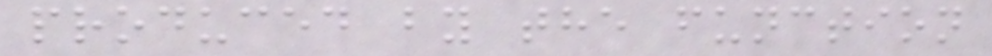produced by the function
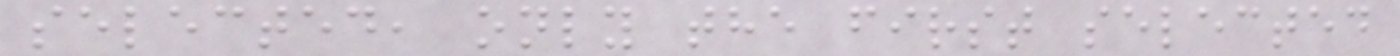selected, only the first selected
